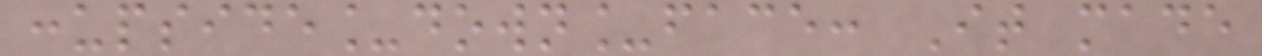:upside_down_face: It made
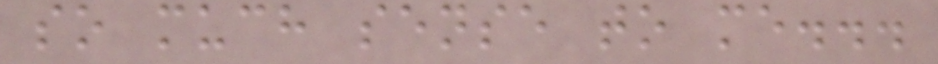so much sense to me...
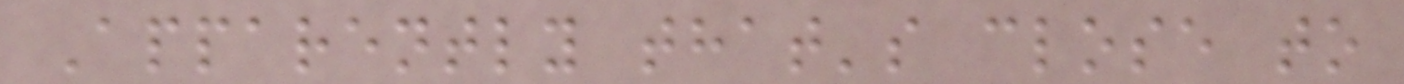Apparently that's close to
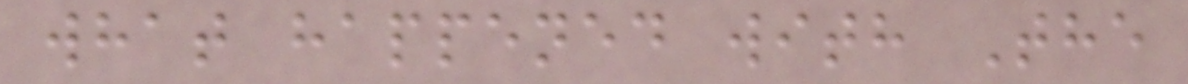what happened with The
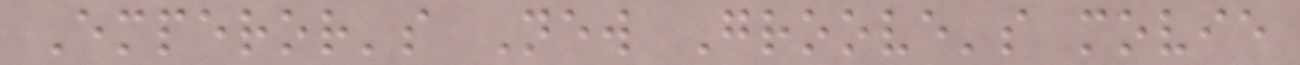Emperor's New Groove's movie
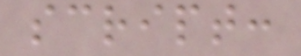script:
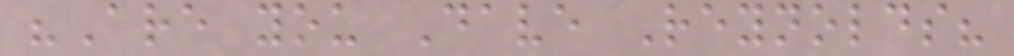"Are you Dave Reynolds?
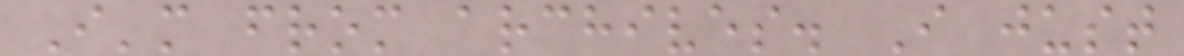I'm from archives. I just
